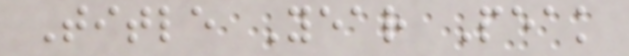Title Year Peak
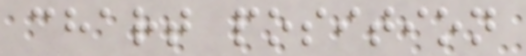chart position
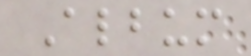Album
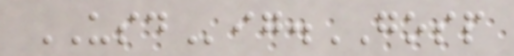USDig.GOSP
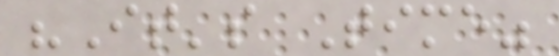"It's Time"
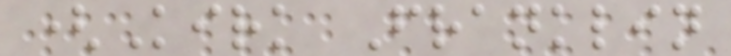(Kirk Franklin
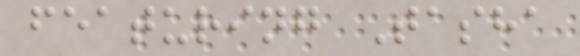featuring Tasha
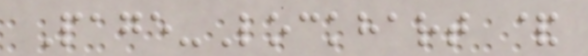Page-Lockhart &
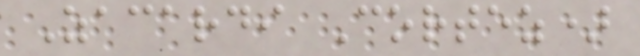Zacardi Cortez)
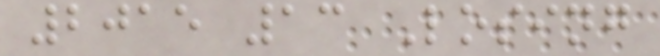2015 13 Losing
